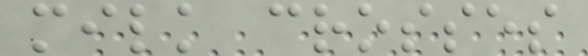milk crosses
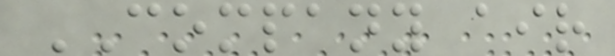COMPANY air
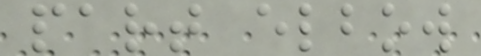part elbow
